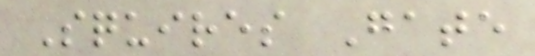Squires Gate
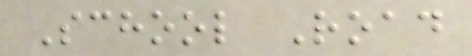School Road
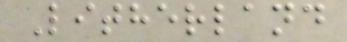Litherland
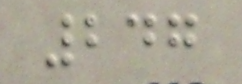247
